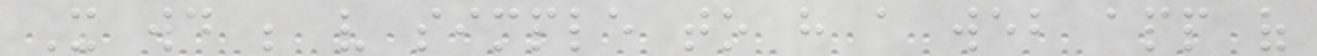It would be very simple to have a web app of
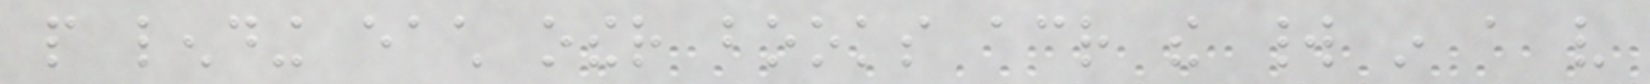people lending each other books across the world in a very
